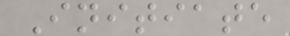Initiate
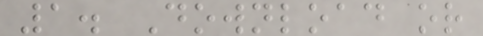1. Download or
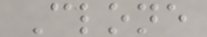Clone
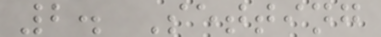2. Setting
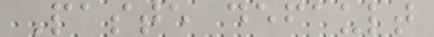Paste default
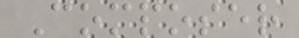Composer
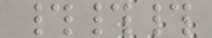###
